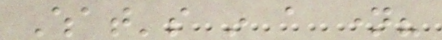What's in a name?
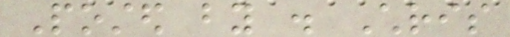Posted by . Chris
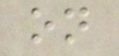on
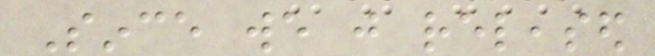Since we just released
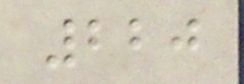220
